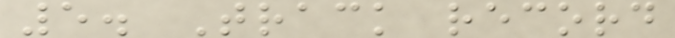5. Track record
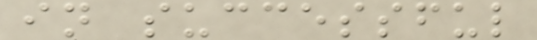in successful
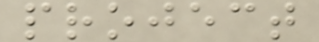project
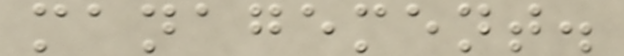management.
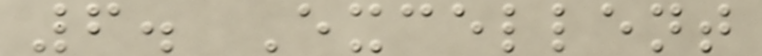6. Excellent
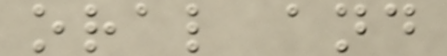oral and
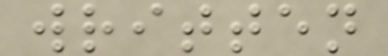written
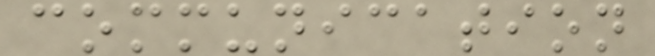communication
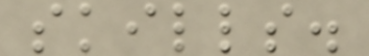skills.
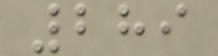289
